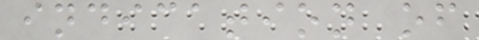indication of
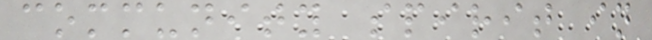community spirit in
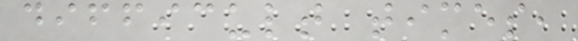difficult times,
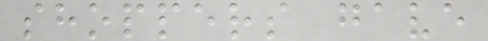shoppers gave
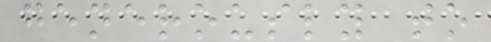generously to
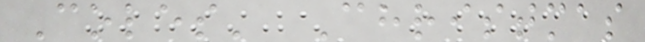Coles' Christmas
